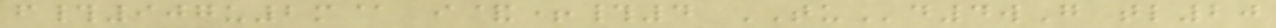f#907u2m@ i&+#4 TUd4wG tl20
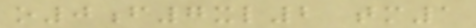o0f7xl2 tm1
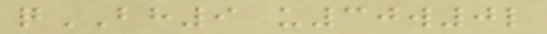qBH9 u30w0l
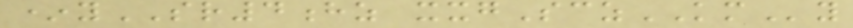*ySR4hz xxgSczKMy
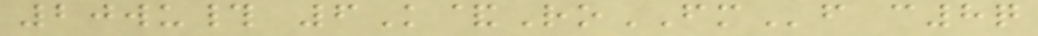20wu# 6K&RoFMf c8q
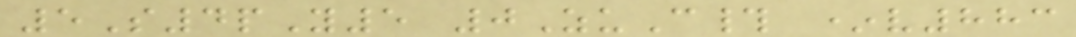5S4pY5 0ZuC# *v883
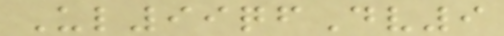Ul99qfDv9
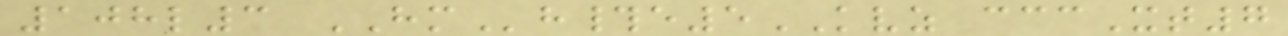108l3 HMh#e5KVZ cccXt7
